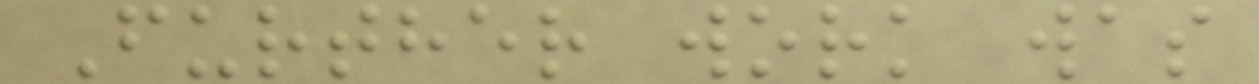Further work was
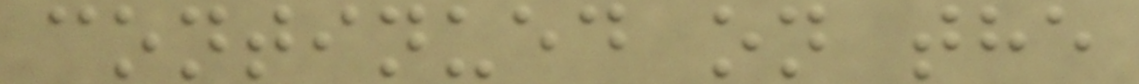continued on the
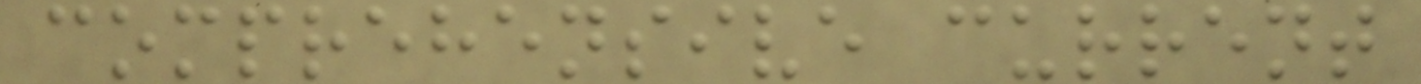comprehensive current
